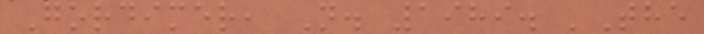Gordimer, N. 1989. 'The
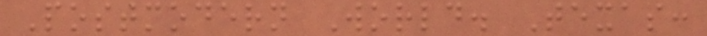Postmodern World. Texas:
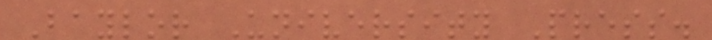Baylor University Press.
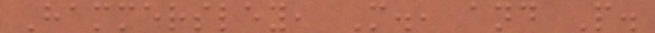Hammersley, M., and P.
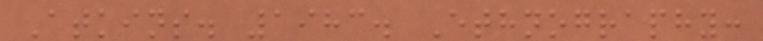Atkins. 1983. Ethnography:
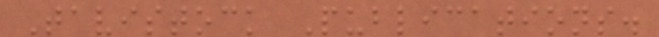Tavistock Publications.
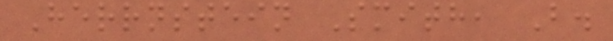Herrnstein Smith, B.
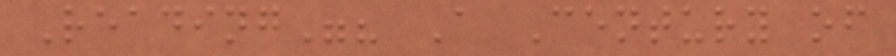Reading"? A Century of
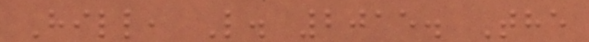Hill, L. 2015. The
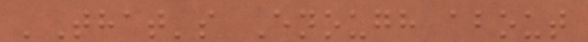'That's Enough about
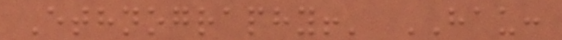Ethnography!' HAU:
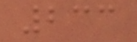233
